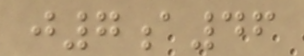j7a46
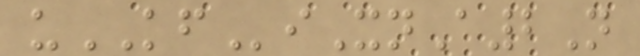uKFiXnA2N
